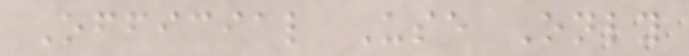Official Use Only
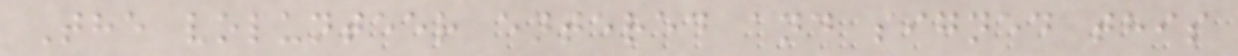The volunteer entered and signed this
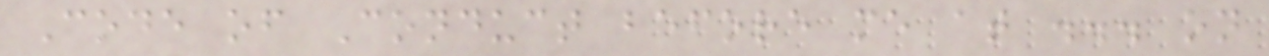Code of Conduct before me at ... on
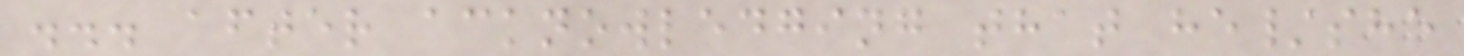... after acknowledging that he/she
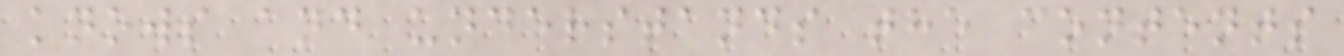knows and understands the contents
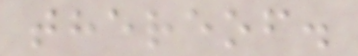thereof.
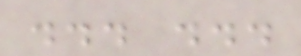... ...
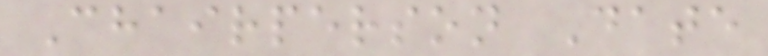Chairperson Date
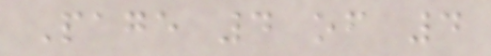Page 4 of 4
